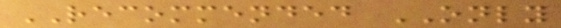RECOMMENDED ONLY
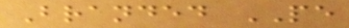Branded PE
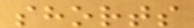shorts
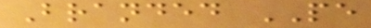Branded PE
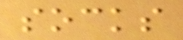socks
